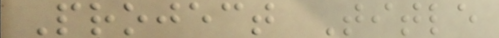Project Title
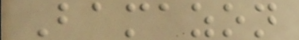Bamazon
